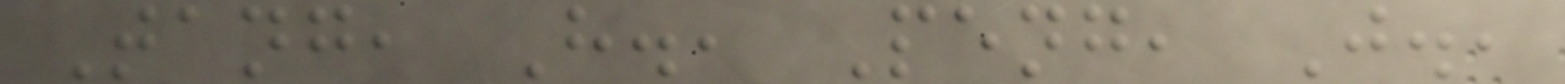Tang, H., Peng, J.,
